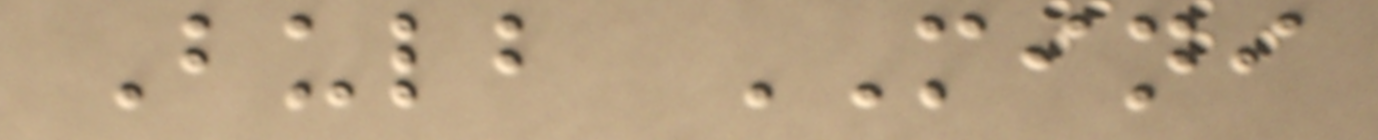Bulb MINI
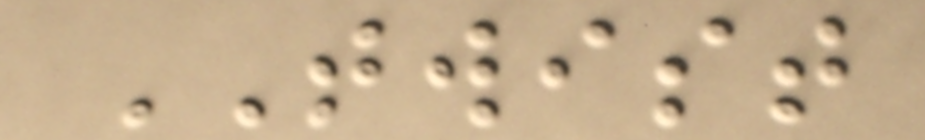TWIST
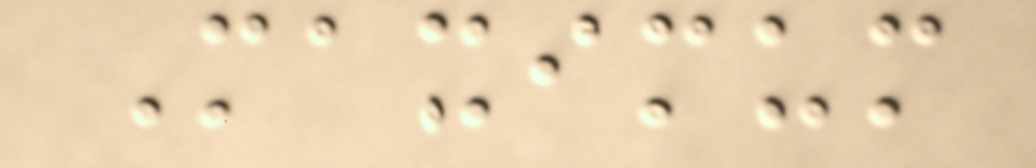Maximum
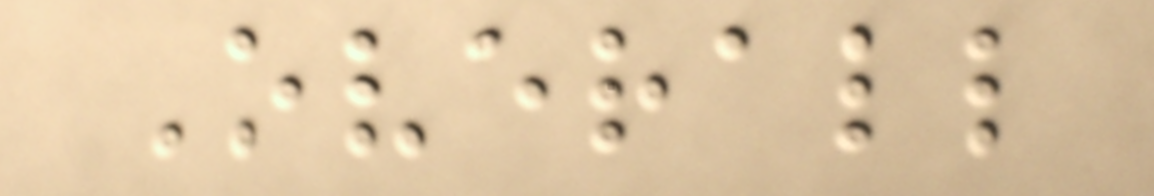Overall
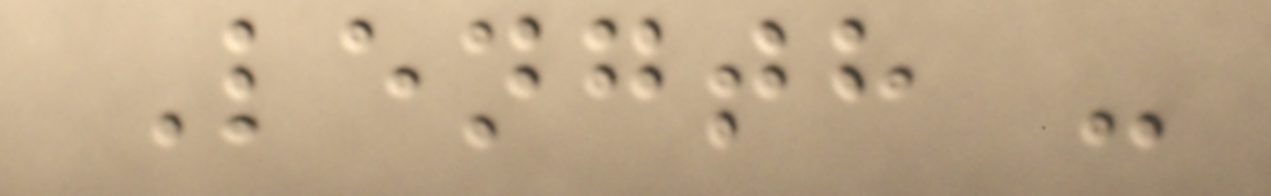Length -
